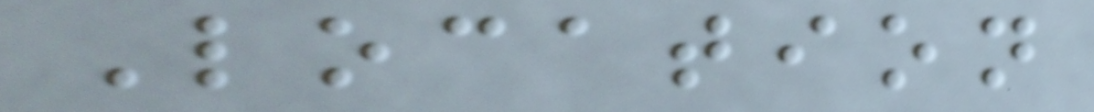Location
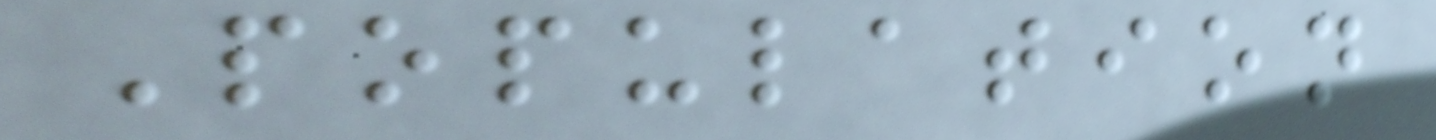Population
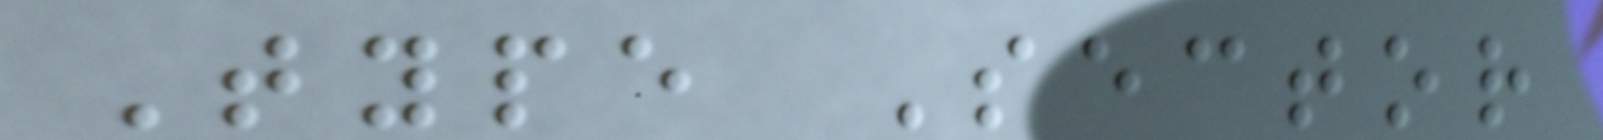Type Sector
